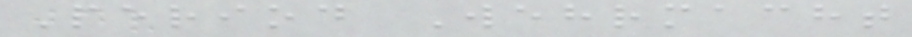Period Wehrmacht
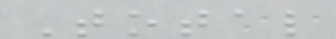Total
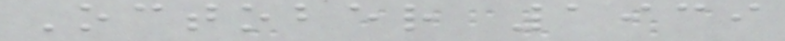October 1939
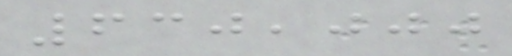630,000
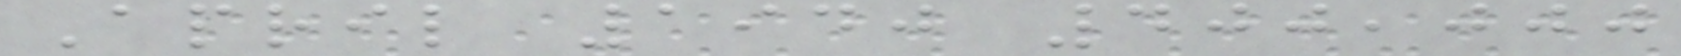April 1940 400,000
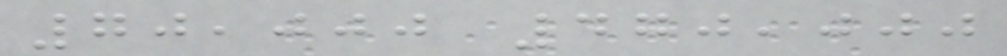70,000 470,000
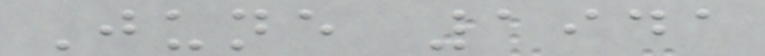June 1941
